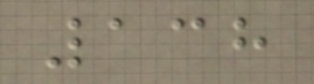138
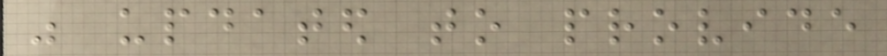was updated to provide
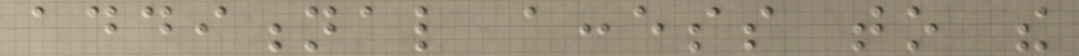additional access to the
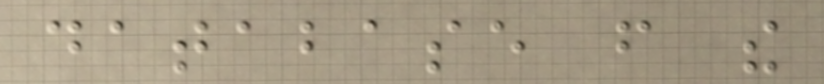database from the
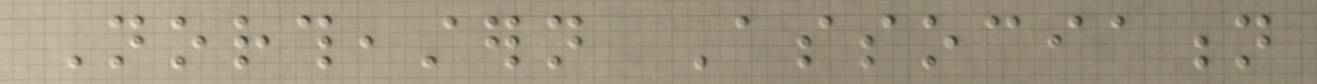Northeastern Association
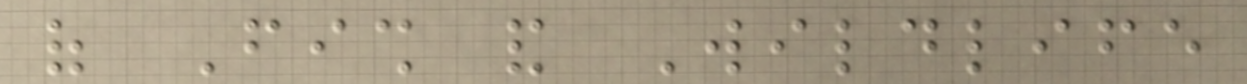of Fish and Wildlife
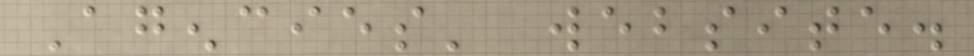Agencies' website.
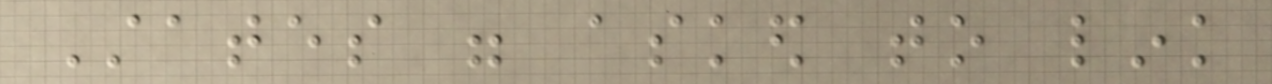States were asked to link
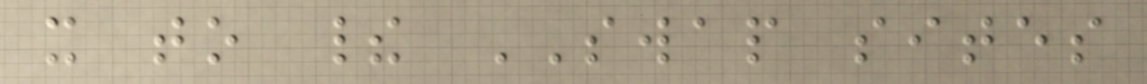it to their SWAP sites
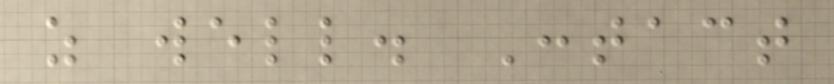as well. Contact
